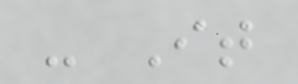- It
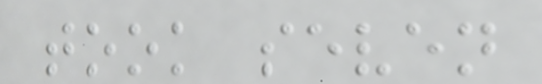took seven
